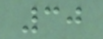30
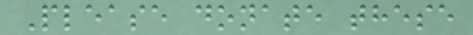Please donate these
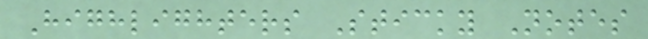Highlighters Sticky Notes
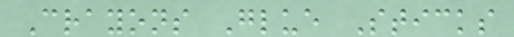Crayons Glue Sticks
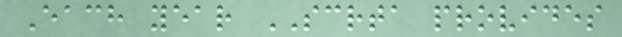Each year SCRTA provides
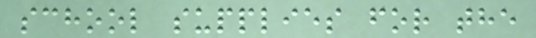school supplies for the
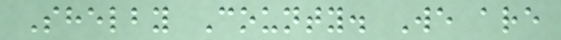Shelby County. We are
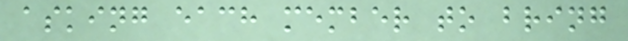asking each member to bring
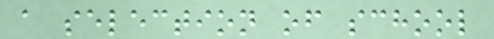a selection of school
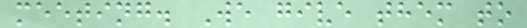meeting. We give them to
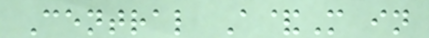Central A&M in
